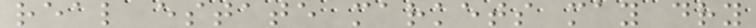real estate markets may dry
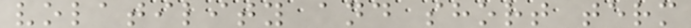volatility and short term
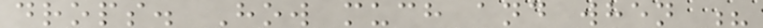drops. How much and when ?
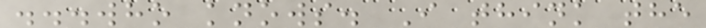...who knows. I think the
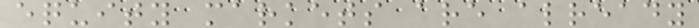equity markets are already
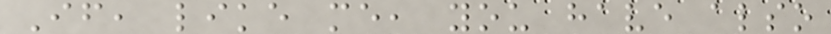If, like me, you have also
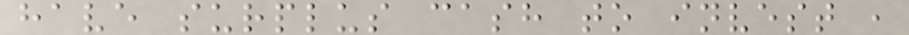have surplus cash to invest ,
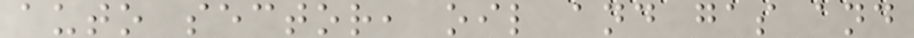auto sector, oil and gas and
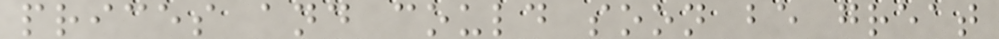prices and could soon be great
